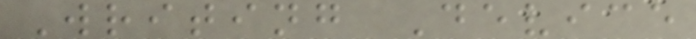Writing Device
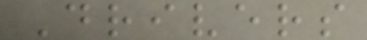Drivers
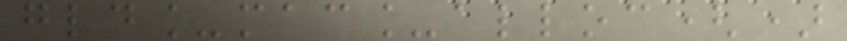gld_mac_alloc()
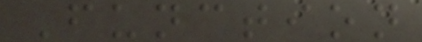Function
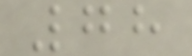78
